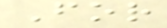For
